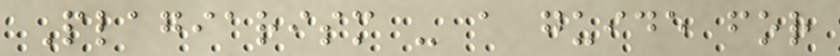Plagiarism - a guide for
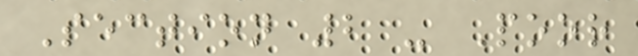Section 2 - Poor
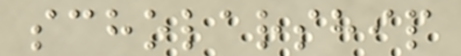scholarship
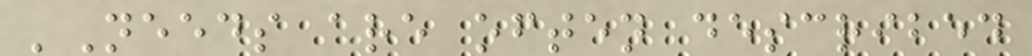'Needs are often described
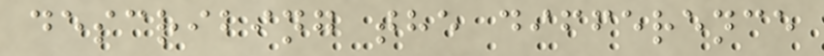describing the difference
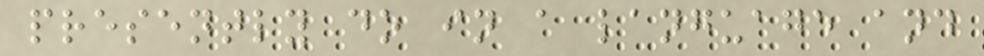presently do in a language and
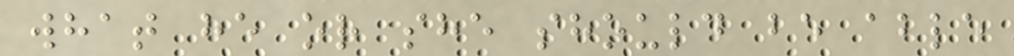what he or she should be able
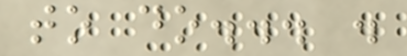to do... .
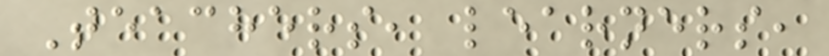Teachers, learners,
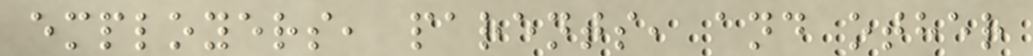employers, parents, and other
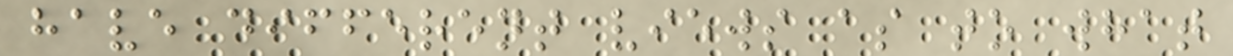have different views as to what
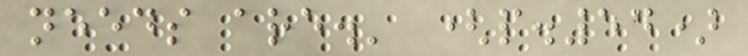needs are.' (p.54)
